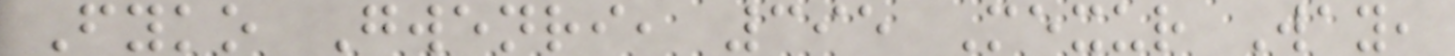Fyko Gwenri, 395 Mexur Way,
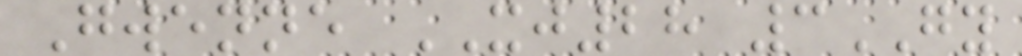Gwenne XJ28 3GY
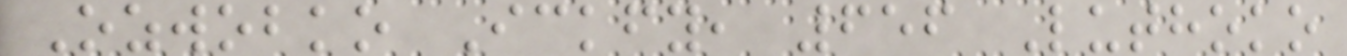Ozwobko Ickfy, 656 Luthoko
